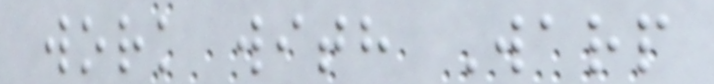work with Warp
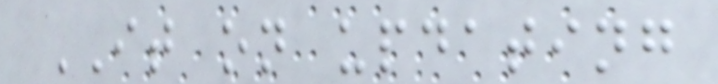IT on updating
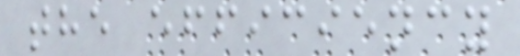the efficiency
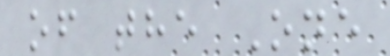of the One
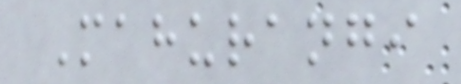Mahurangi
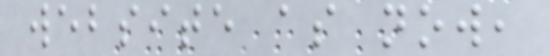website as now,
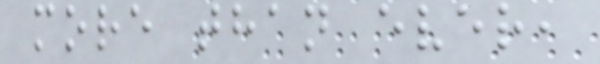more than ever,
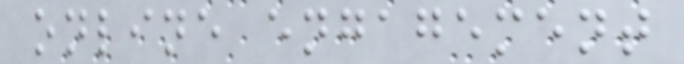online engagement
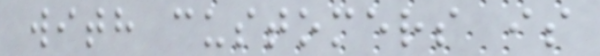with customers is
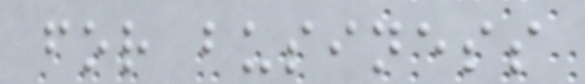for business
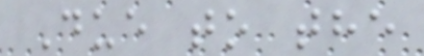Due to the
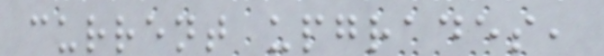current upgrades,
